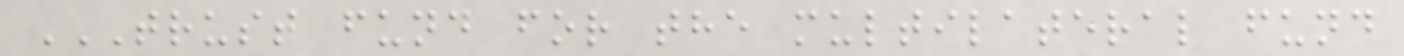TRUST FUND FOR THE MULTILATERAL FUND
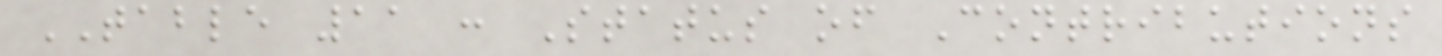TABLE 11 : Status of Contributions
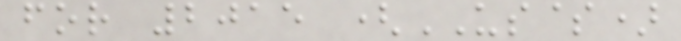for 2015 (US$)
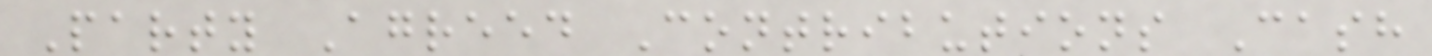Party Agreed Contributions Cash
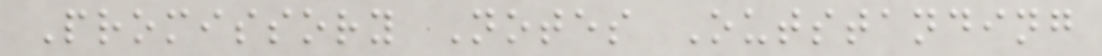Promissory Notes Outstanding
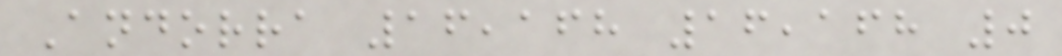Andorra 16,168 16,168 0
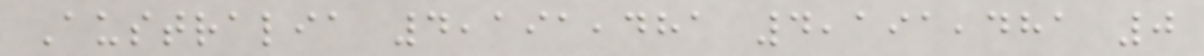Australia 4,191,481 4,191,481 0
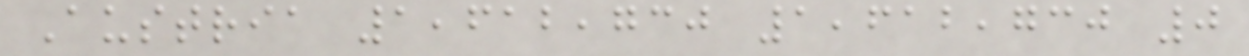Austria 1,612,730 1,612,730 0
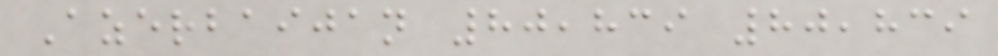Azerbaijan 80,839 80,839
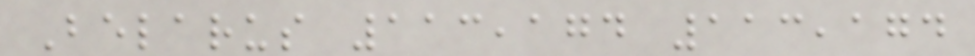Belarus 113,174 113,174
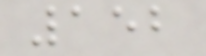152
